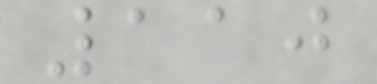110
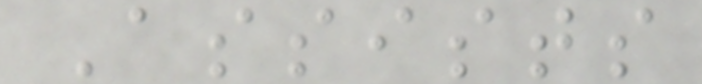Assists
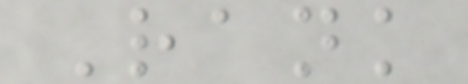Rank
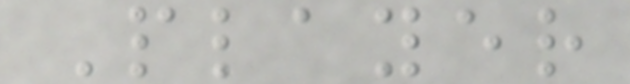Player
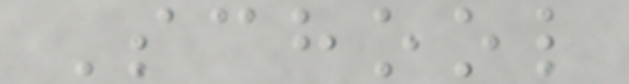School
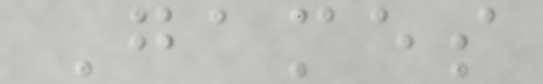Games
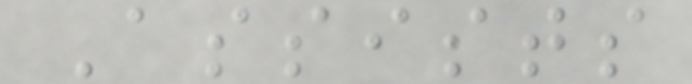Assists
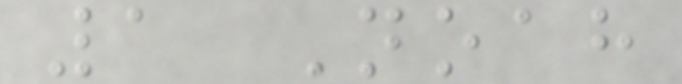1 Noah
